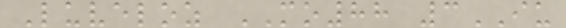Luveloz MO88 3IU
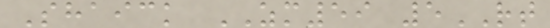Shaick ZM59 5RT
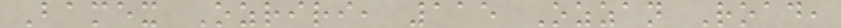Bamex Ozriri, 115 Ozzan Road,
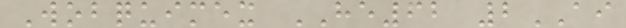Wobquimex HE62 2AI
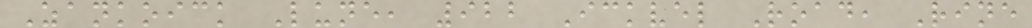Zankoick Lune, 922 Ickvel Road, Rine
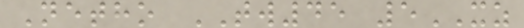Netho TW45 5XZ
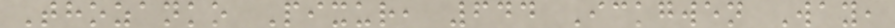Thozanko Pixur, 644 Ickgwen Way,
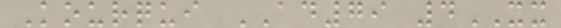Kourqui AD79 4XX
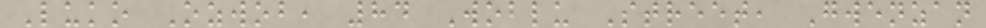Luko Ozwob, 84 Woblu Street, Gwenzan
